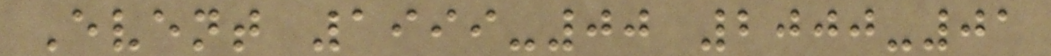Event 1999-00 2000-01
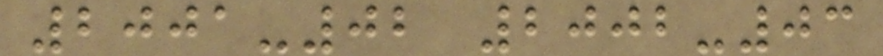2001-02 2002-03
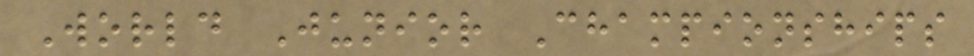World Junior Championships
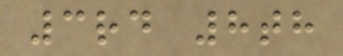3rd 8th
